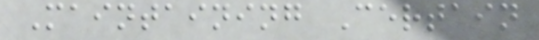Maintaining Certain
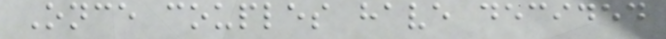Once couples have decided
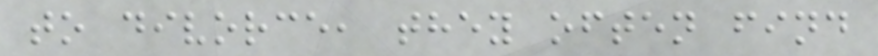to divorce, they often find
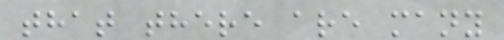that there are many
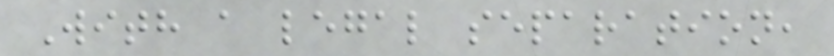With a legal separation,
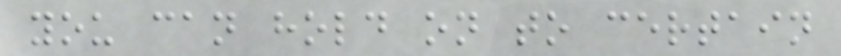you can hold on to certain
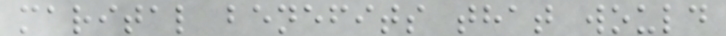marital benefits that would
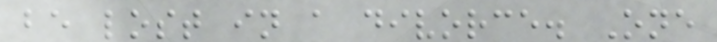be lost in a divorce. One
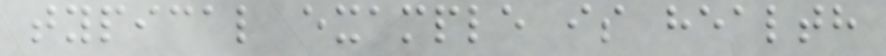typical example is health
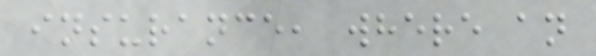insurance, where an
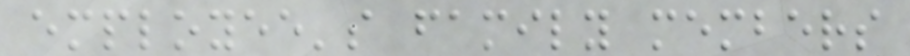employee's family members
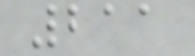211
